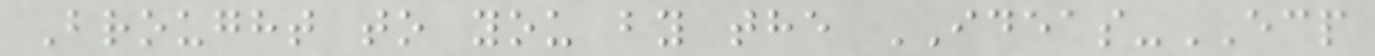Brought to you by the IDEAS-ECP
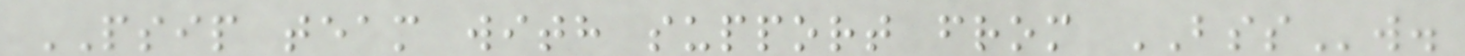PSIP team with support from BSSw.
